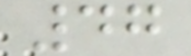47
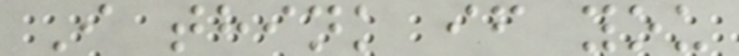I think if you
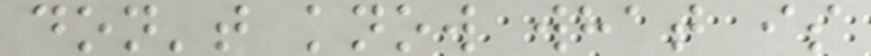don't know what is
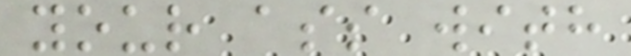your ass with
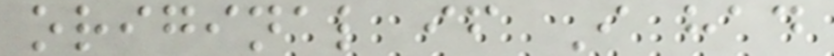original if I had
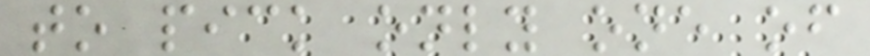to pick only one of
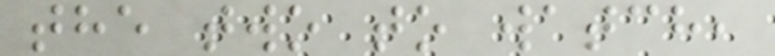the two to watch,
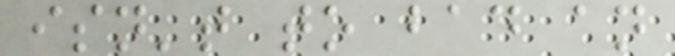isn't to bad an
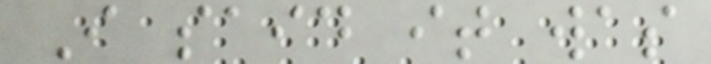I said it was
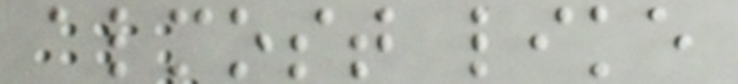almost like
